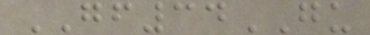GF34GU
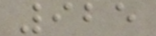925
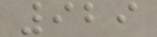929
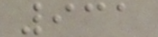931
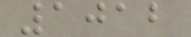1012
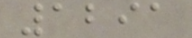1291
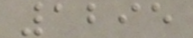1295
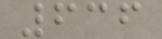636
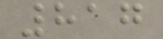817
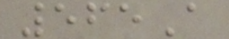565A
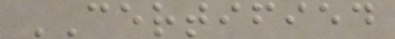CERTIFIED
